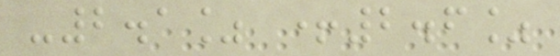-2.1% +2.6%
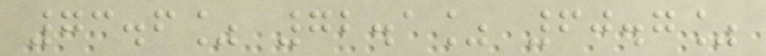73.6% 72.1% 60.7%
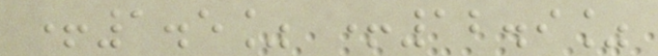+1.5% +12.9%
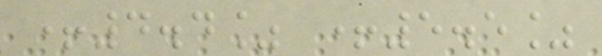+4.4% +5.5%
